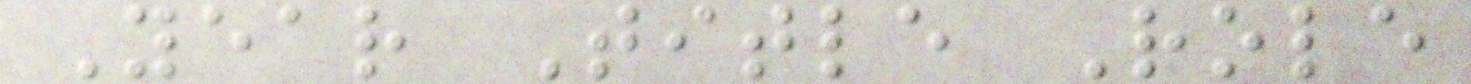Year Title Role
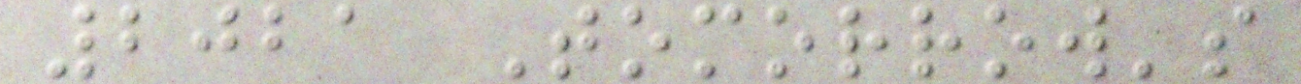2021 Tomorrow's
